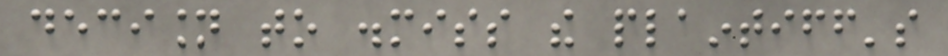decision to dismiss the plaintiff's
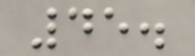45.
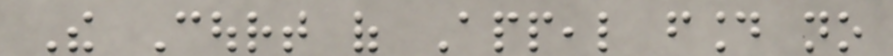The Court of Appeal found no
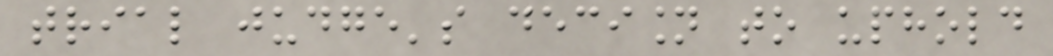trial judge's decision to uphold
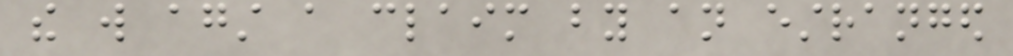the will against a claim by an estranged
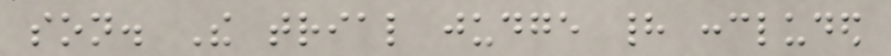son. The trial judge had concluded
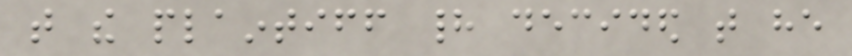that the plaintiff had decided that he
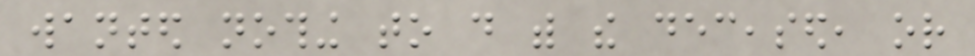wanted nothing to do with the deceased, or
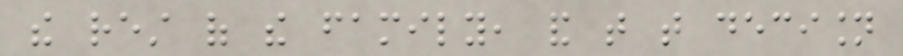the rest of the family, and that that decision
